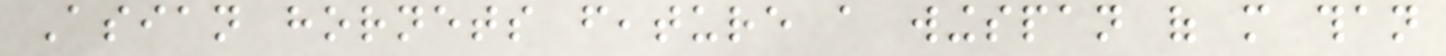Asian hornets feature a wingspan of more than
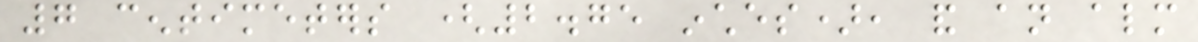7 centimeters (2.75 inches), and an almost
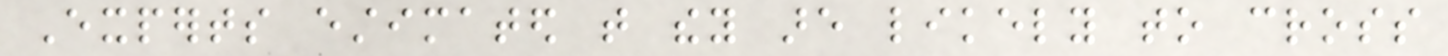Experts estimated that they are likely to cross
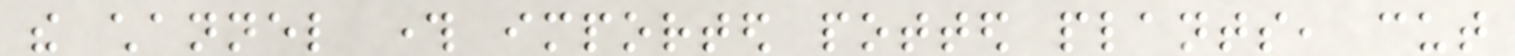the channel through imported potted plants, cut
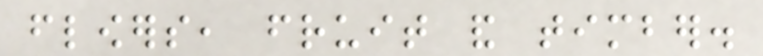flowers, fruit and timber.
